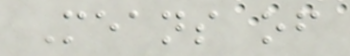Means of
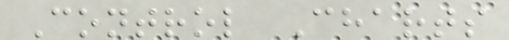Control Charts
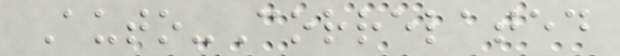Auto-Correlated
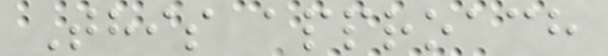This approach
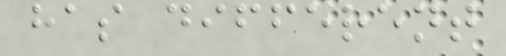has different
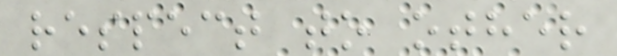respect to other
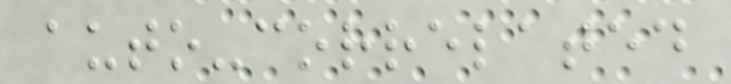auto-correlated
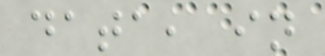data, in
